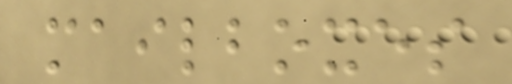mailboxes
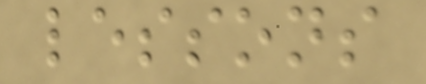lessons
